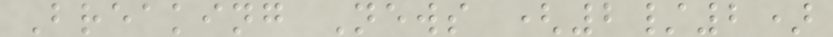Breaking News (2/2)
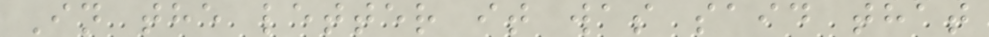In the letter it was said that
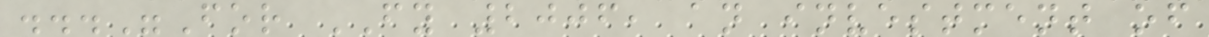..."For FY 2006, an investment of
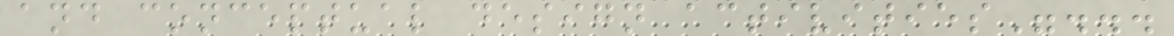and conceptual design activities"...
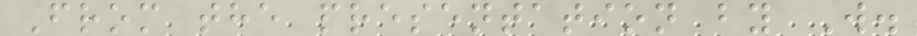From the presentation by W.
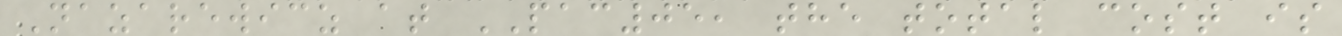Nazarewicz at PAC05, the total cost is
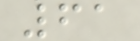61
